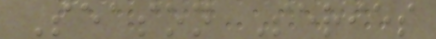Season Series
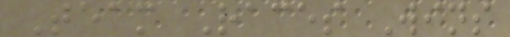Team Races Wins
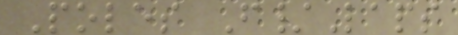Poles F/Laps
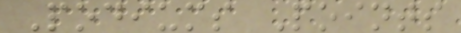Podiums Points
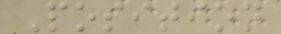Position
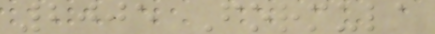2005 Formula
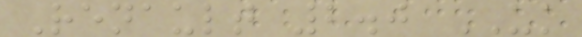Renault 2.0 UK
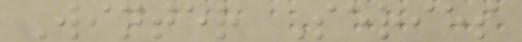Winter Series
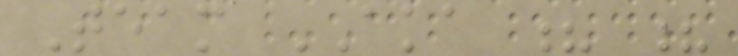Team AKA ? ?
